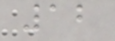12
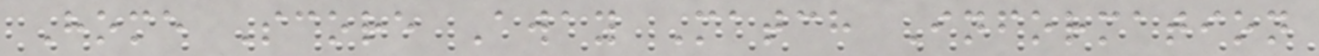Home Score Away Match Information
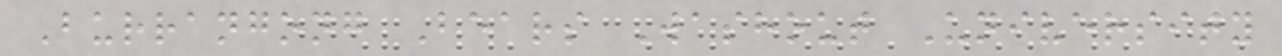Burrangong Bears Washout University
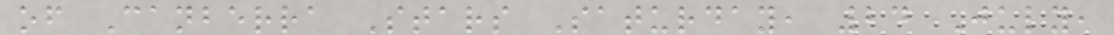of Canberra Stars Saturday, 24 July,
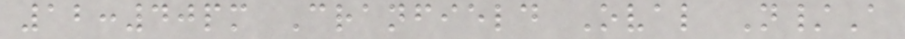12:40pm Cranfield Oval N/A
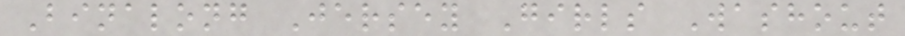Binalong Jersey Girls Washout
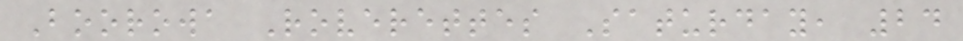Boorowa Roverettes Saturday, 24
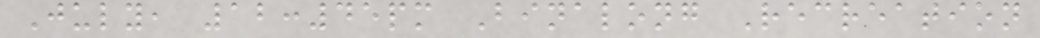July, 12:45pm Binalong Recreation
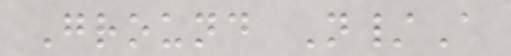Ground N/A
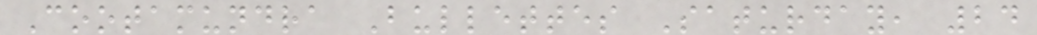Cootamundra Bullettes Saturday, 24
